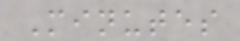Minutes
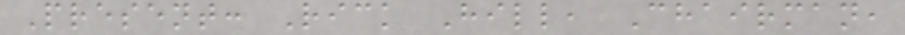Present: Rick Hill, Chairman,
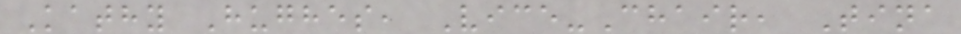Kathy Hughes, Vice-Chair, Tina
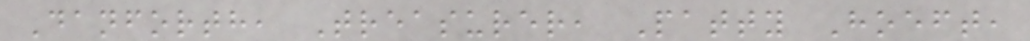Danforth, Treasurer, Patty Hoeft,
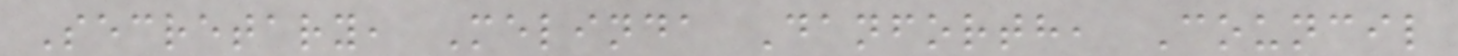Secretary, Melinda Danforth, Council
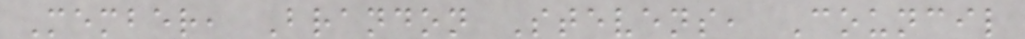Member, Brandon Stevens, Council
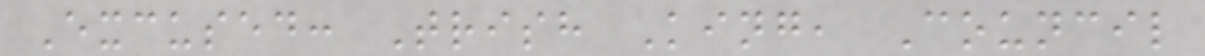Excused: Trish King, Council
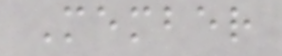Member
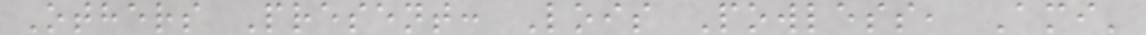Others Present: Lois Powless, Ami'
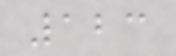123
